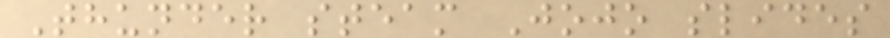Thunder steam Jojo slides
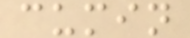cumin
